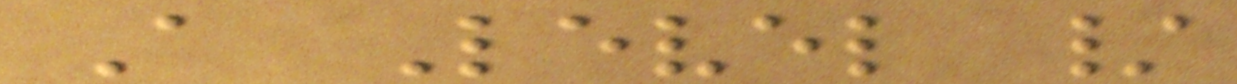A Level /
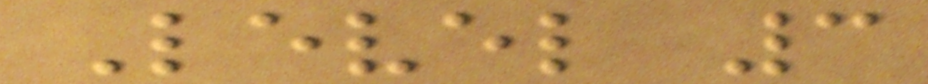Level 3
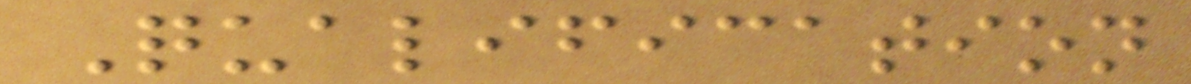Qualification
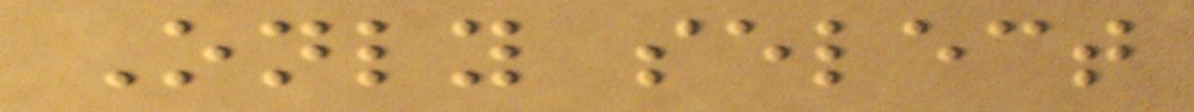Only select
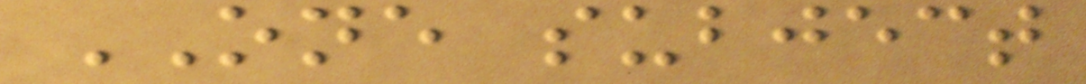ONE subject
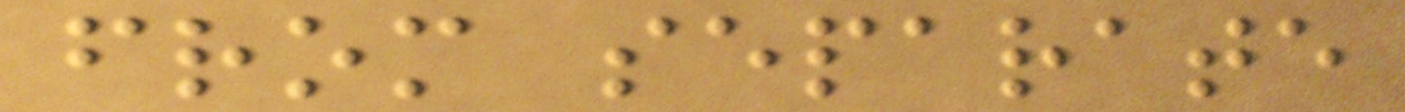from separate
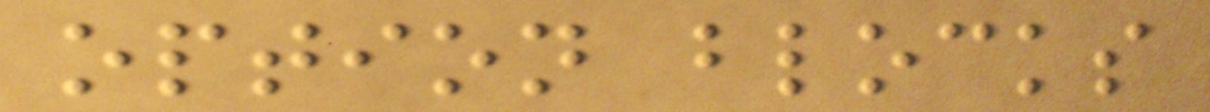option blocks
